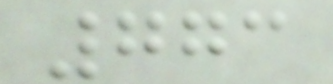773
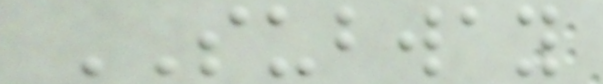SUBWAY
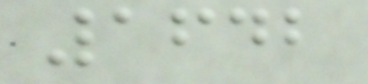1642
